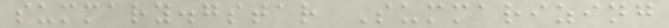summary.gstar Summarizing
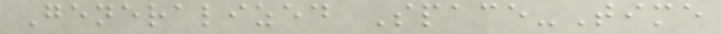Generalized Space-Time
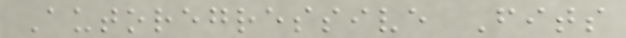Autoregressive Fits
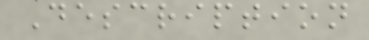Description
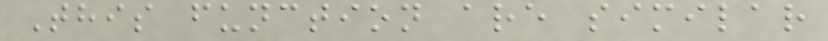This function are similar
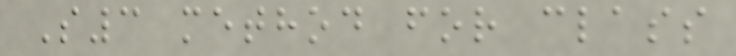S3 method for class
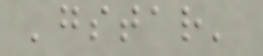'gstar'
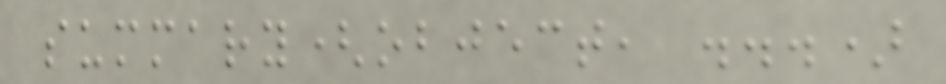summary(object, ...)
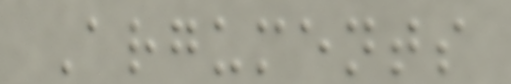Arguments
